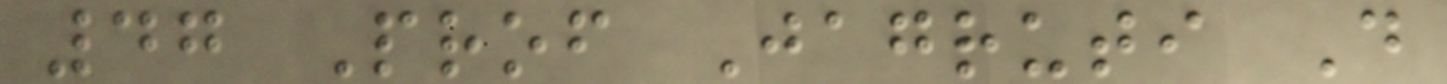47 Prof Jagruti D
